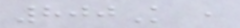800K ,
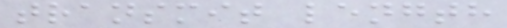transmit length
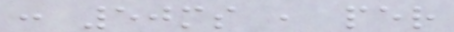: 50ms , per
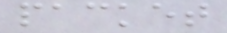packet
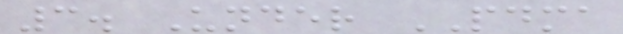3. Under PDMA
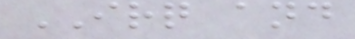IRQ and
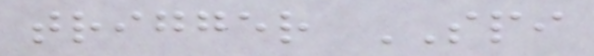trigger SPI
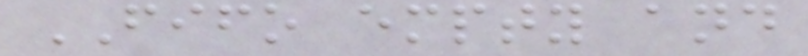FIFO empty and
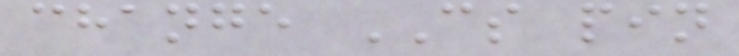change CS pin
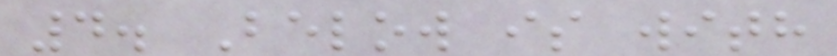4. Below is with
